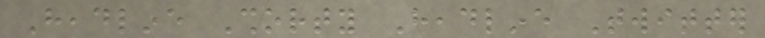Headline Shorty Headline Twitter
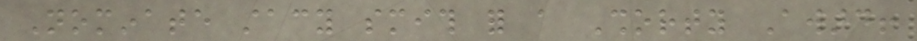Nominate stacy smith for a Shorty Award!
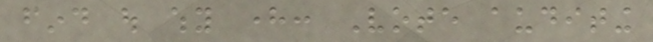find out why here: Vote auditing
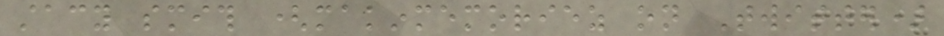stacy smith (makinmemoriez on Twitter)
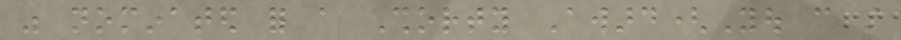was nominated for a Shorty Award(You can still
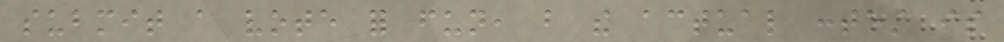submit a vote for fun, but the actual contest is
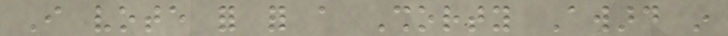I vote for for a Shorty Award in
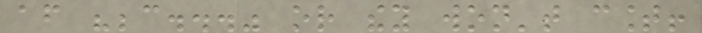after "because..." or they won't count!
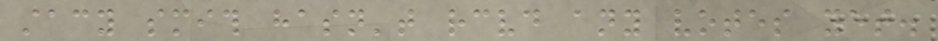stacy smith hasn't received any votes yet.
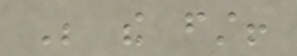Be the first!
